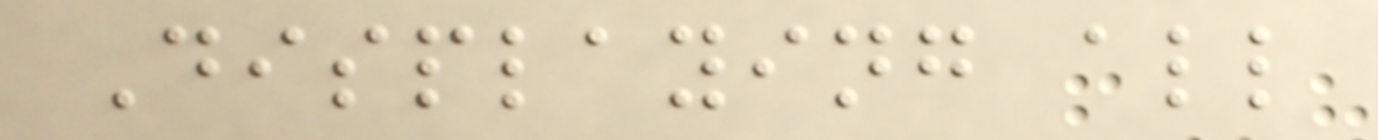Displaying all
